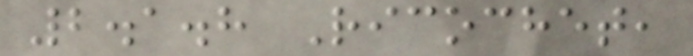2.1.8 Ricochet,
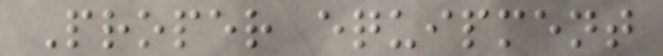Proper equipment
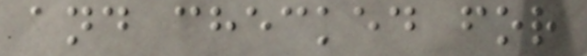and checked for
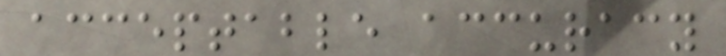acceptable accuracy
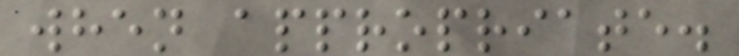when appropriate.
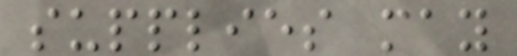supplies may
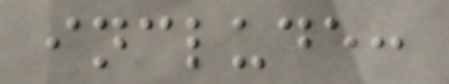include:
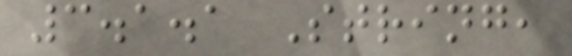3.1.1 String,
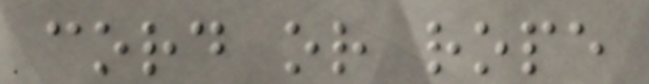cord or rope
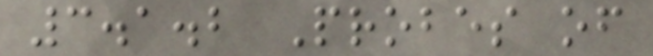3.1.2 Probes of
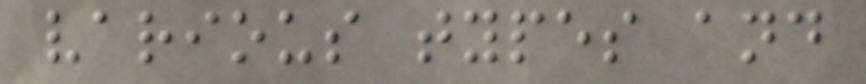various types and
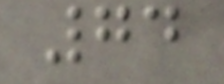74
